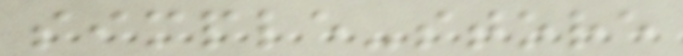simple-store
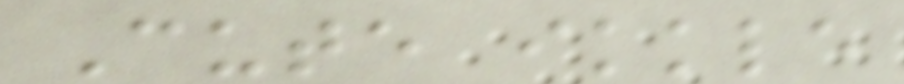Cute ikkle
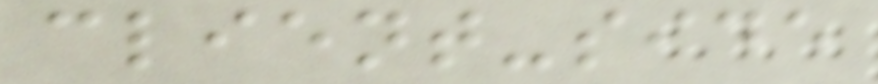client-side
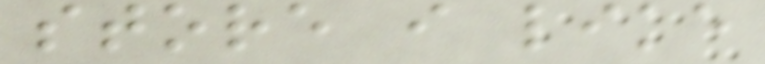store i like
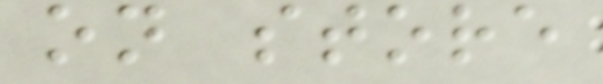on store
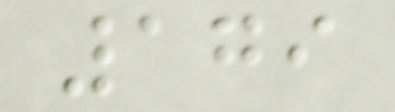179
